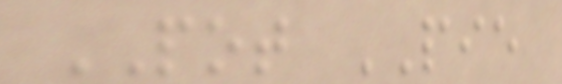POT PIE
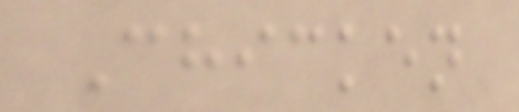Chicken
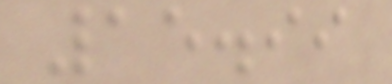15.99
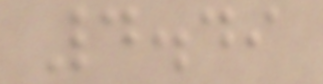4.49
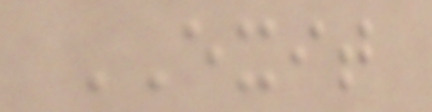EXIT
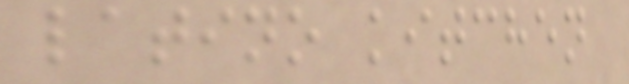latino kitchen
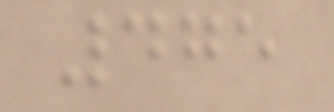475
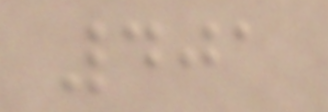401
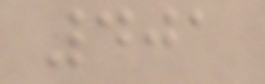401
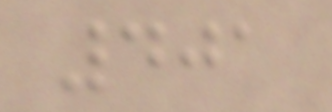401
